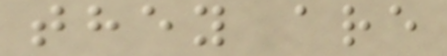they are
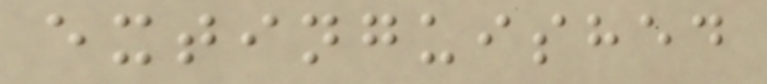extinguished
